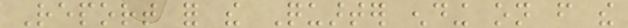Report for the Quarter ending on from the
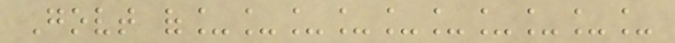Govt of__________
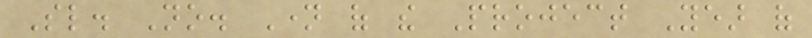Sl. No. Name of the Project Year of
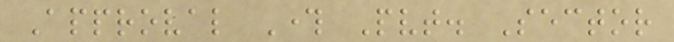Approval Through Pvt. Sector
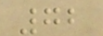72
